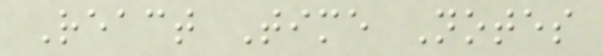React Time Notes
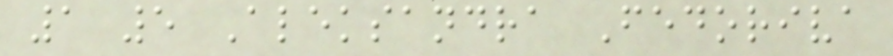1 5 Aleksandra Fedoriva
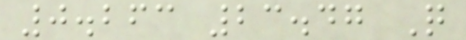0.263 23.47 Q
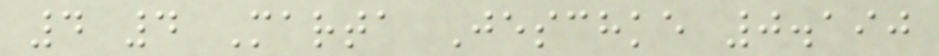4 4 Marta Jeschke 0.190
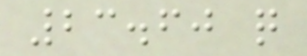23.60 q
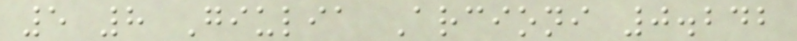5 8 Giulia Arcioni 0.242
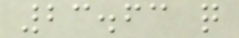23.63 q
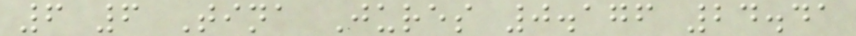6 6 Tina Jures 0.176 24.41
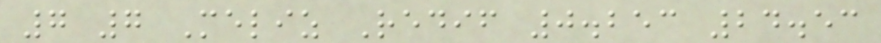7 7 Meliz Redif 0.253 24.53
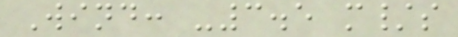Wind: -3.5 m/s
